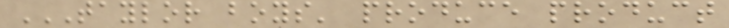TAYLOR BOYS' PRODUCE PRODUCT
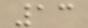13
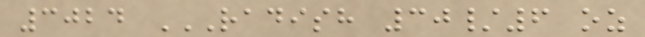3024 RADISH 30/6 OZ
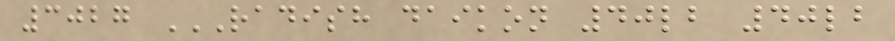3027 RADISH DAIKON 40LB 40LB
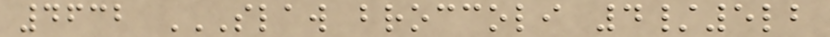4632 SLAW BROCCOLI 4/5LB
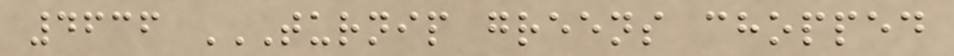4636 TURNIP GREENS CHOPPED
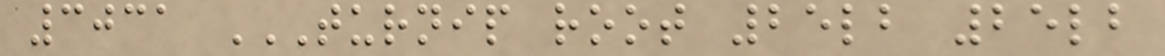3031 TURNIP ROOT 25LB 25LB
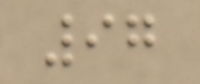97
